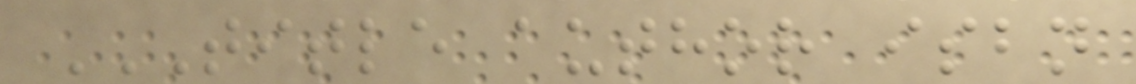TITLE AUTHOR ISBN
